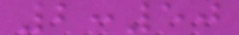2:50
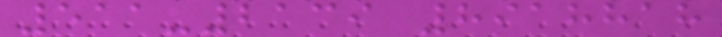511-2139 8918818
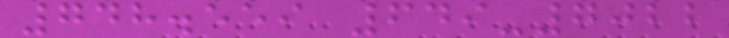748.559 649-7022
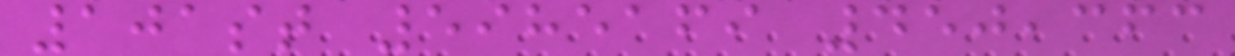101st 5985169 450,363
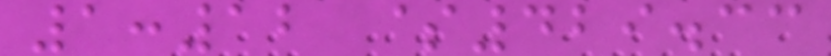1:12 $429.33
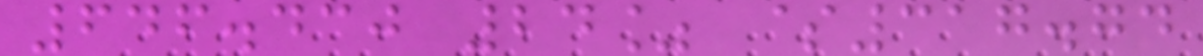646.430 24% $317.74
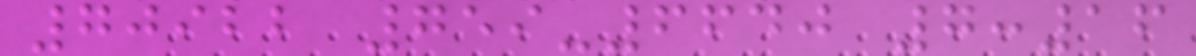70922 759-6640 7:16
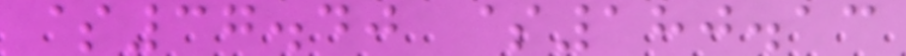$37.40 $180.13
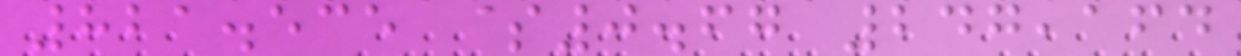821.535 $0.67 247,164
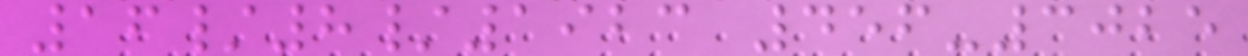16/8/1923 456-3025
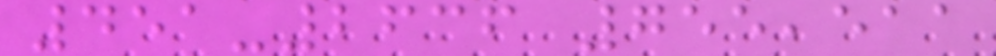451-2636 755,511
